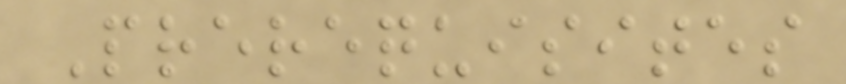Prerequisites
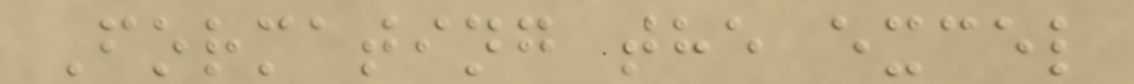Formating the excel
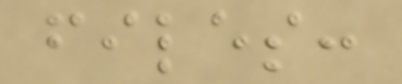files:
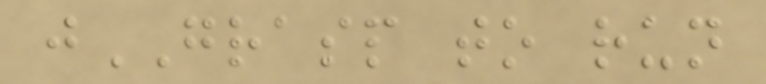jGRASP to run
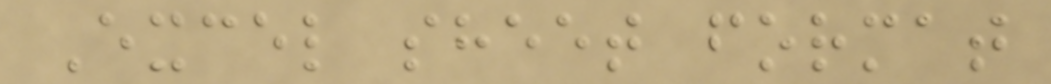Excel sheet format
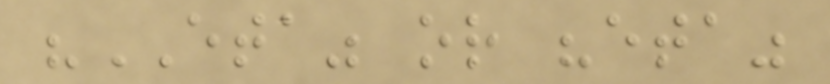"ETA" or "eta"
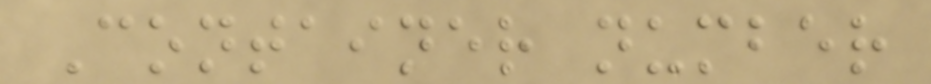Container number
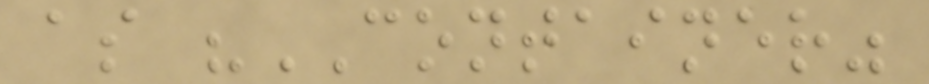as "CONTAINER"
